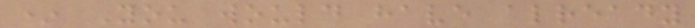* You would have already
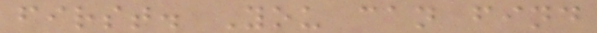first. You can find
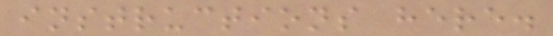instructions here.
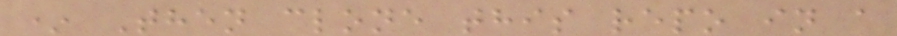* Then clone this repo in a
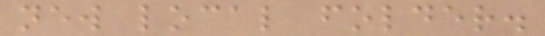new local folder.
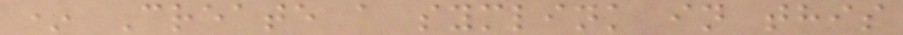* Create a symlink in this
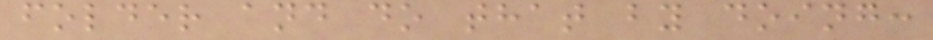folder and do that by doing:
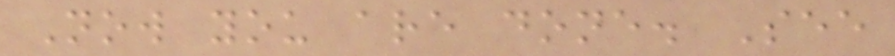Now you are done. See
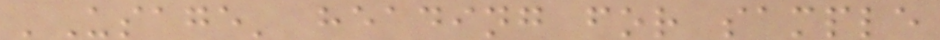'Usage' heading for sample
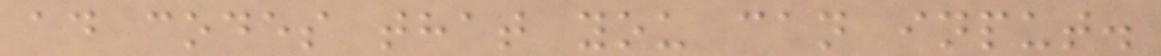ad codes that you can input.
